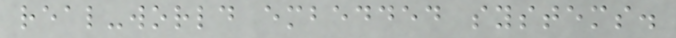real-world embedded systems.
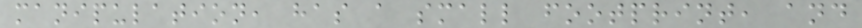manipulation, has a small footprint, and
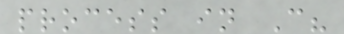process in C?
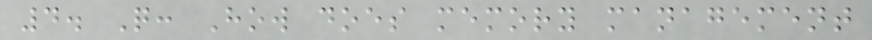4. Q: How does memory management
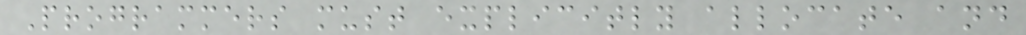Programmers must explicitly allocate and
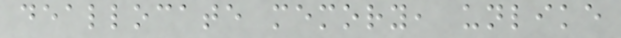deallocate memory, unlike
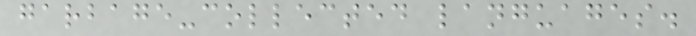garbage-collected languages.
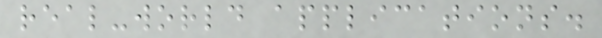real-world applications.
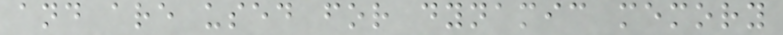and are used for dynamic memory
